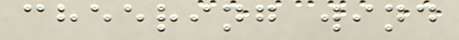cheering wind
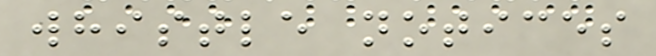whistle notices
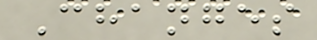Changes
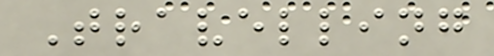Travelling
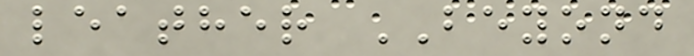leather BEYOND
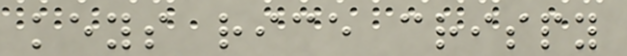keys rice crispy
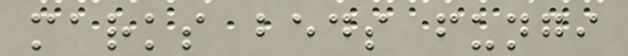marks beds fungi
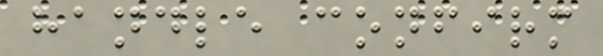handle confirm
